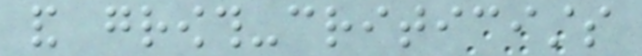and growth-criticists
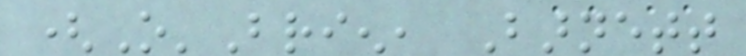(O'Brien, Barnett
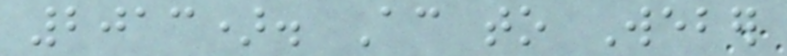2013). According to Weber
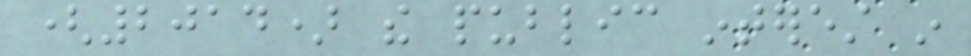(2014) the public interest in
